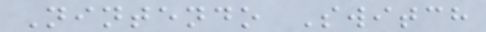Nintendo Switch
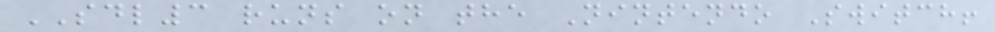SDL3 runs on the Nintendo Switch!
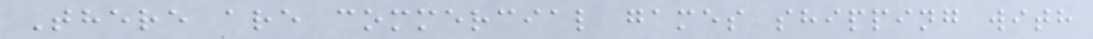There are commercial games shipping with
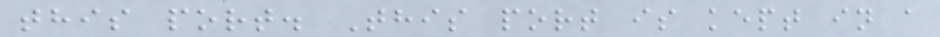this port. This port is kept in a
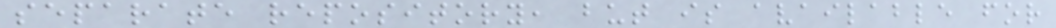separate repository, but is available for
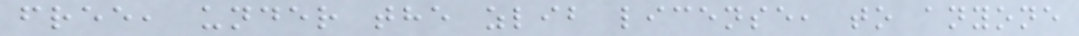free, under the zlib license, to anyone
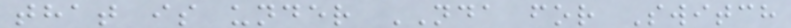that is under NDA for Switch
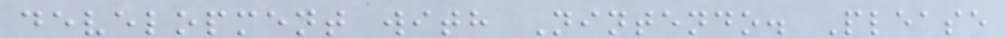development with Nintendo. Please
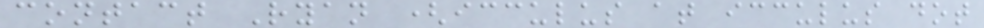contact Ryan (icculus at icculus dot
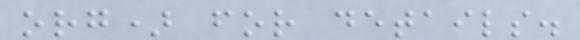org) for details.
